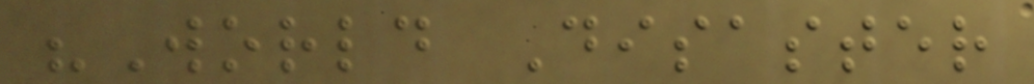"World Disaster
